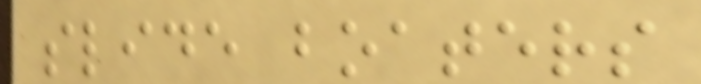slide boaters
